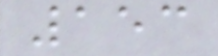153
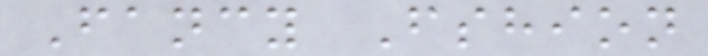Fancy Fshion
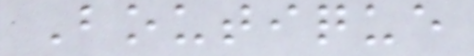Boutique
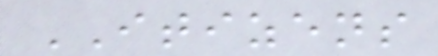ITIZENS
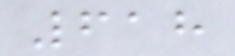618
